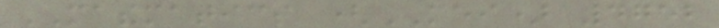MATHEMATICS (MEI) 4752
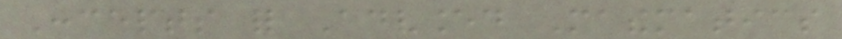Concepts for Advanced Mathematics
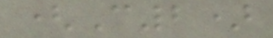(C2)
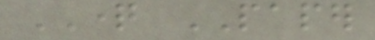QUESTION PAPER
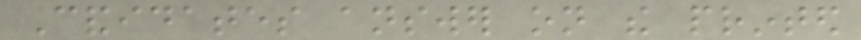Candidates answer on the printed
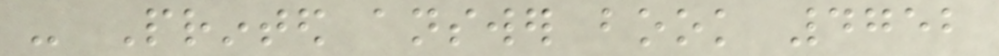- Printed answer book 4752
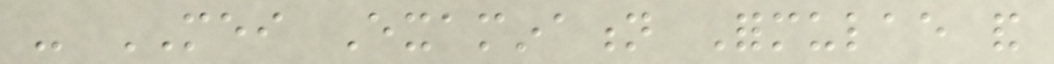- MEI Examination Formulae and
